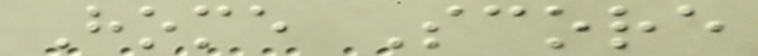Home Score
